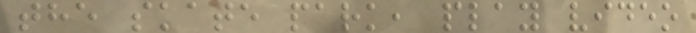the skate park, play video
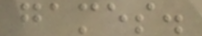games.
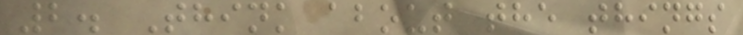2. Think about the things
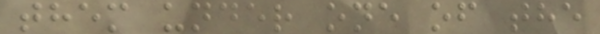them under one of the
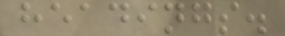headings.
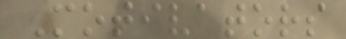Motivators
